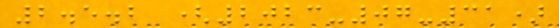2.5.2 (2023-07-31)
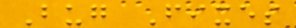Bug Fixes
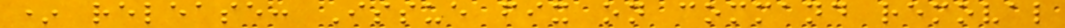* release: Issue fix on command removal
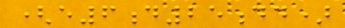(e6d25dd)
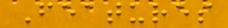Features
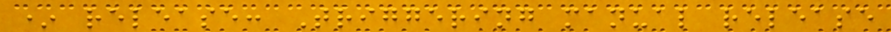* release: Triggering manual release
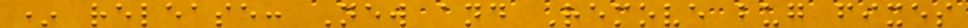* release: New and Remove bug fixes
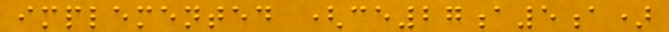implemented (ce27a5a)
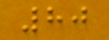80
